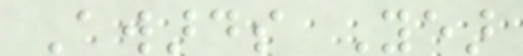Awards Year
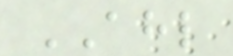AHL
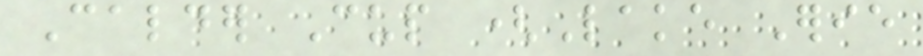Calder Cup (Lake Erie
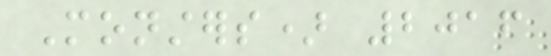Monsters) 2016
